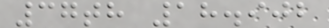37th 18.902
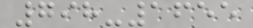798-1655
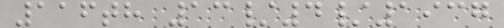116th 13/4/1937
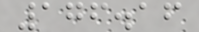176.16
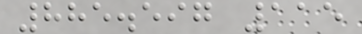885.597 115
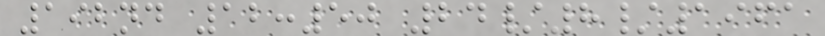192nd 12:50 24/8/1961
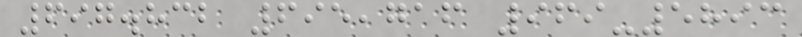697.832 695,716 969-5893
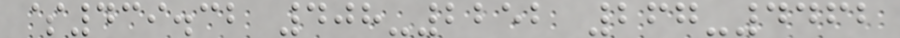$439.32 408-2252 267-4462
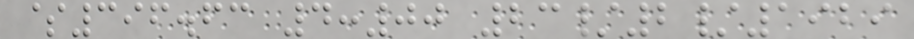$396.63 4:00 23/2/1929
